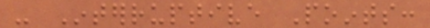- Interruptive Points:
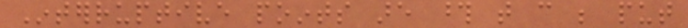Interruptive points are those that can be put
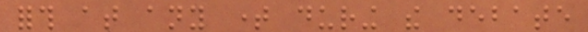forth at any time during the debate
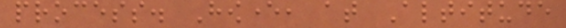process. However, at Altitude
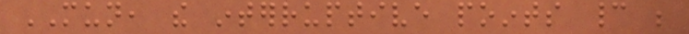MUN, the interruptive points cannot be
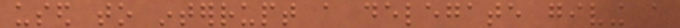used to interrupt a delegate giving a
